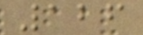126
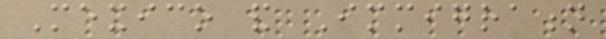Mexico and Immigration
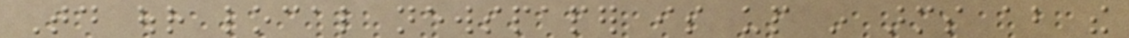Today our local newspaper is up in arms about the
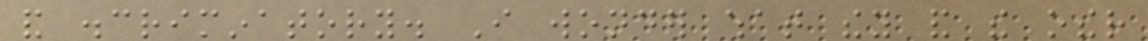and discriminatory. I wonder what they and the other
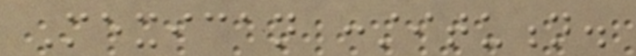Mexican constitution.
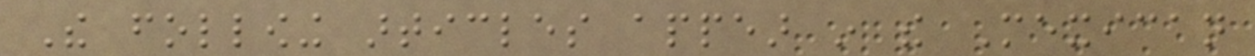The following articles appear in the Mexican
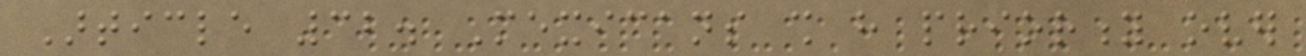Article 32. Mexicans shall have priority over
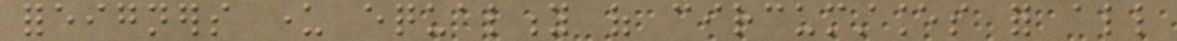foreigners under equality of circumstances for all
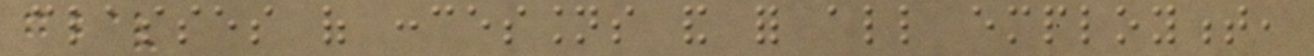classes of concessions and for all employment,
